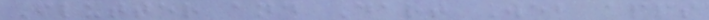Flutter and Dart Web apps
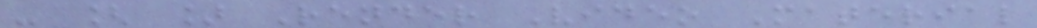- [ ] Render Video Material
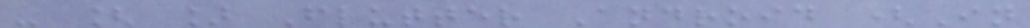- [ ] Flutter Android (In
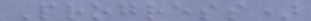Progress)
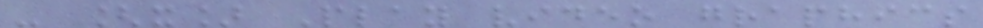- [x] Play video graphics
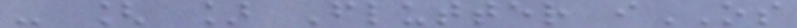- [ ] Flutter iOS
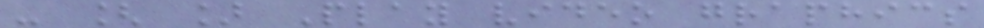- [ ] Play video graphics
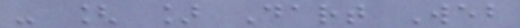- [ ] Dart Web
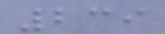239
